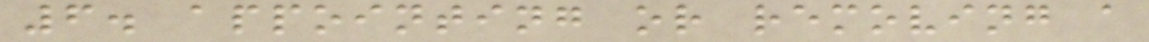6. appointing or removing a
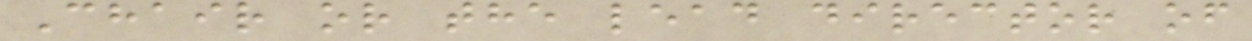Chair or the lead director of
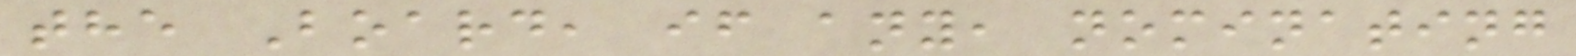the Board, if any, nominating
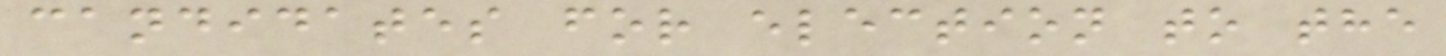candidates for election to the
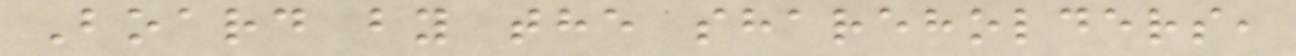Board by the shareholders,
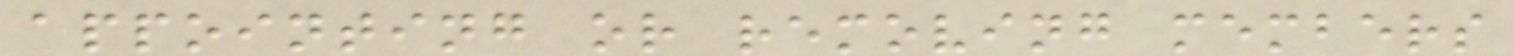appointing or removing members
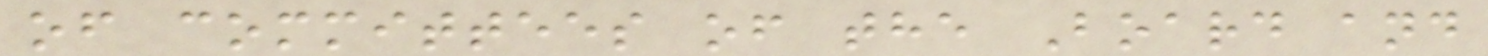of committees of the Board and
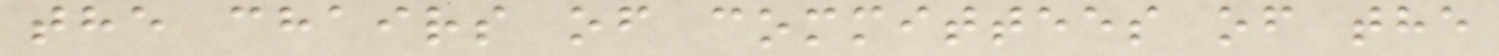the chairs of committees of the
